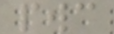pwc
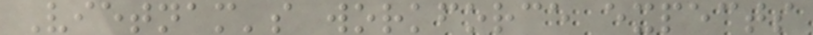Vietnam's workforce expects
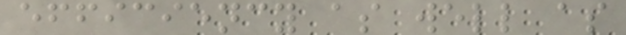efficiency as well as
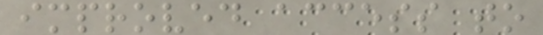improved access to
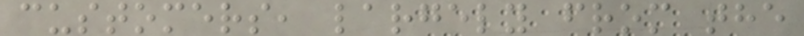customers, largely from the
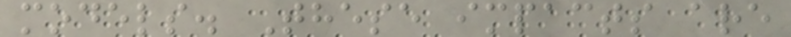models. These impacts are
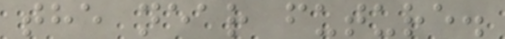the near future.
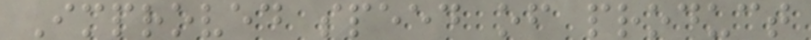Improved speed of product
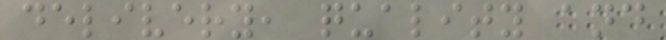delivery, quality and
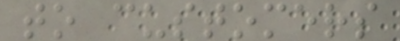to customers
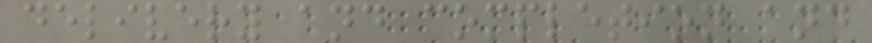delivery and completion and
